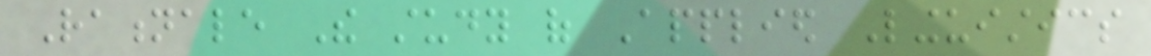Rationale The study of Applied Linguistics
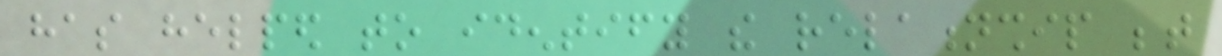has helped to identify the relationship between
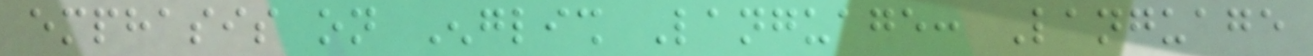emphasis on English Language: Language
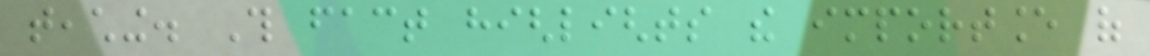teaching. This fact highlights the importance of
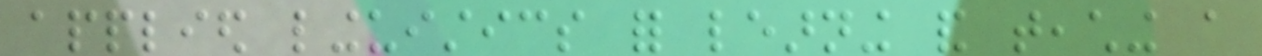applied linguistics for learning and teaching a
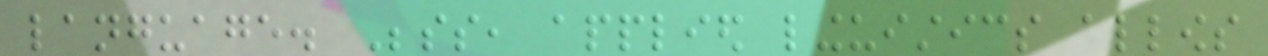language. Besides, applied linguistics allows
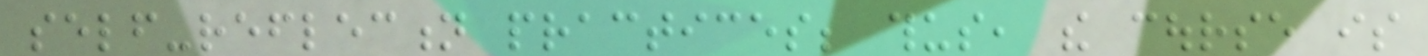self-reflection practices; thus, the course is
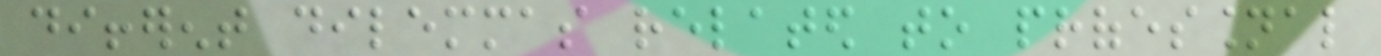different dilemmas related to professional
